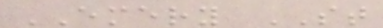EMERY ST
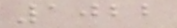1022
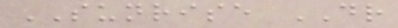SUNRISE DR
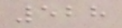528
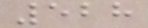528
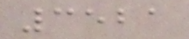3521
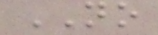NO
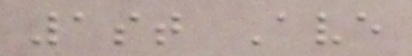1st Ave
